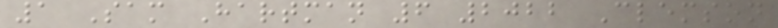1 Sam Hartman 6 2022 Clemson
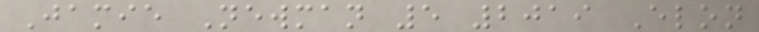Jamie Newman 5 2019 Elon
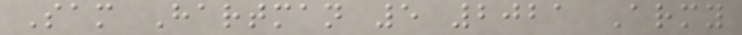Sam Hartman 5 2021 Army
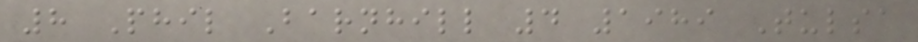8 Phil Barnhill 4 1989 Tulsa
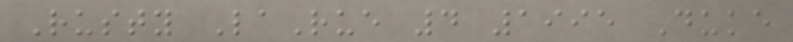Rusty LaRue 4 1995 Duke
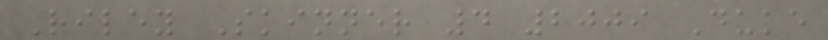Riley Skinner 4 2009 Duke
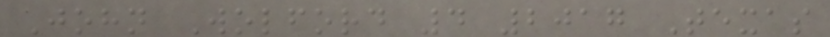John Wolford 4 2017 Texas
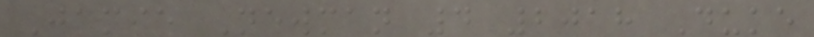Jamie Newman 4 2018 Duke
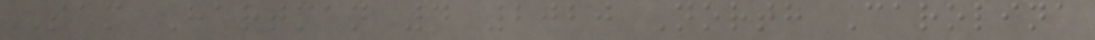Sam Hartman 4 2020 North Carolina
